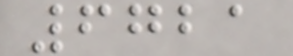6721
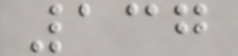137
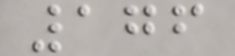176
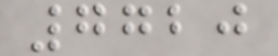7720
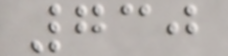730
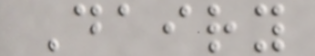Dairy
